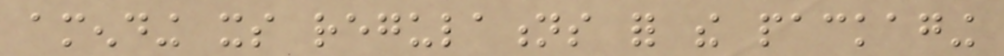amending its regulations for the packaging
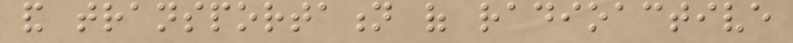and transportation of radioactive
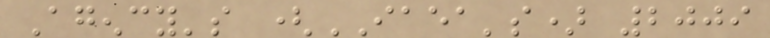Agency's (IAEA's) 2009
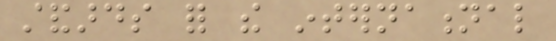standards for the international
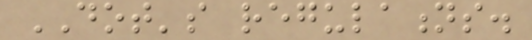DOT's regulations.
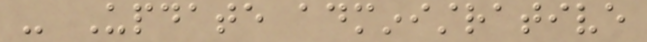- Update administrative
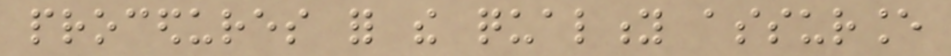procedures for the quality assurance
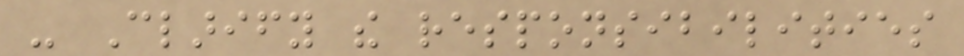- Clarify the responsibilities
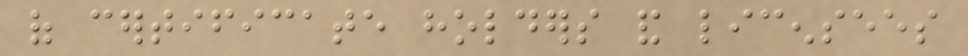of certificate holders and licensees
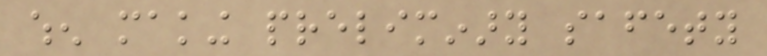when making preliminary safety
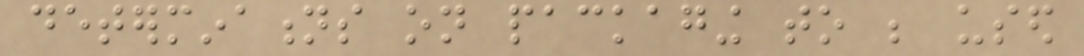determinations on packaging to be used
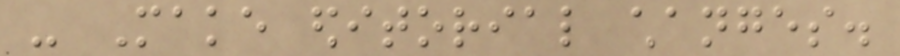- Make editorial changes.
